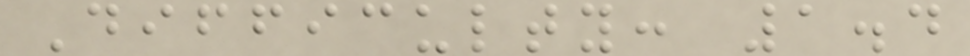Difficulty: 1.4
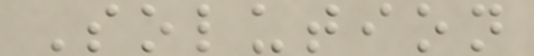Solution
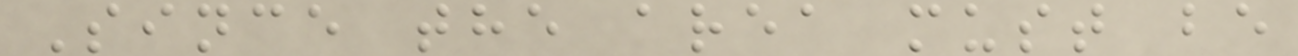Since the area must be
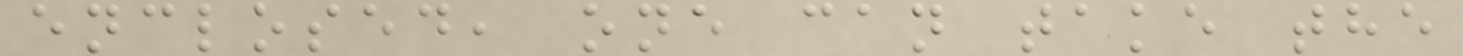enclosed, one can take the
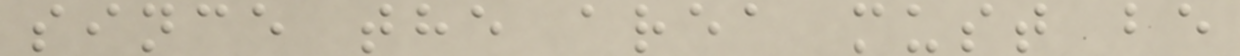since the area must be
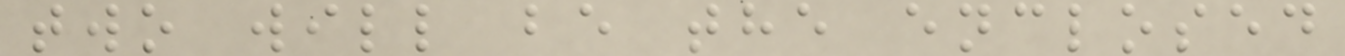two will be the enclosed
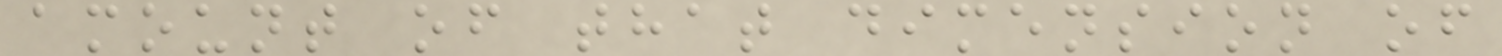amount of that dimension of
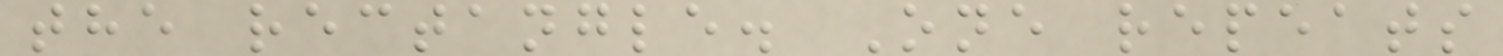the rectangle. One repeats
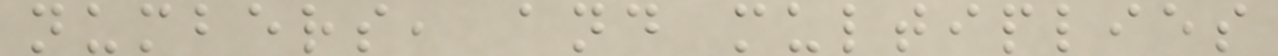numbers, and multiplies
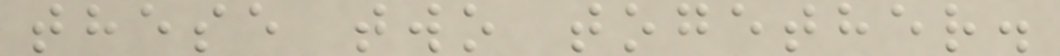these two together.
